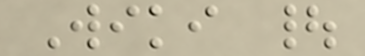Wiki |
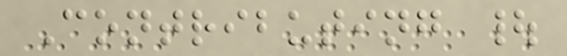Contributing |
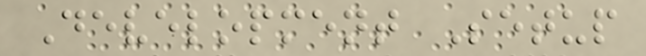Development Setup
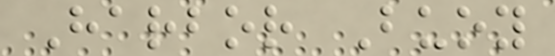Harbor Buoy
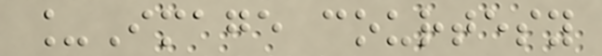_Image courtesy
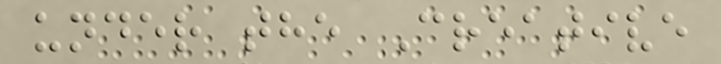under the Creative
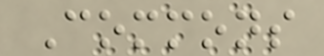Commons
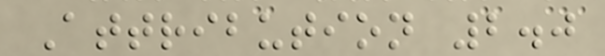Attribution 2.0
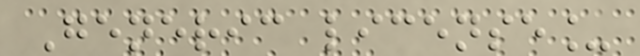Generic license_
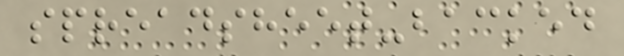spreadsheet-backed
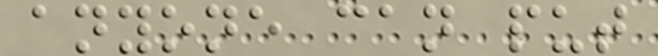anyone can put
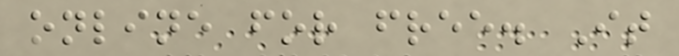online for free. It
